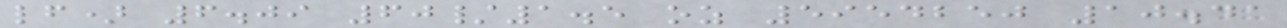lf) 6.09 60/1.5 oz 5954250 10.41
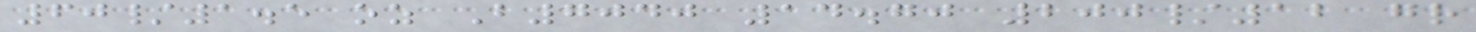60/1.5 oz B7040 14.70 200/12 gr
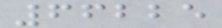66225
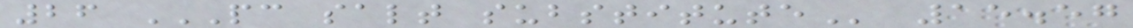26 PC SALT SUBSTITUTE 15.57
